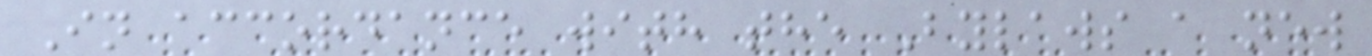In accordance with the Bylaws a new
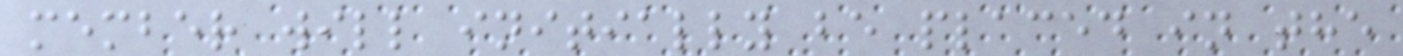member will initially be placed in the
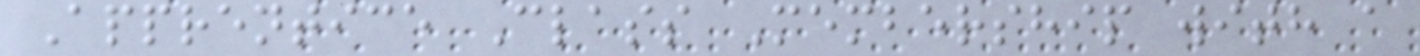Apprentice Class Membership with a
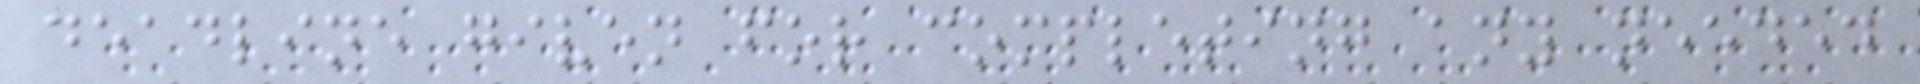deadline given for completing any needed
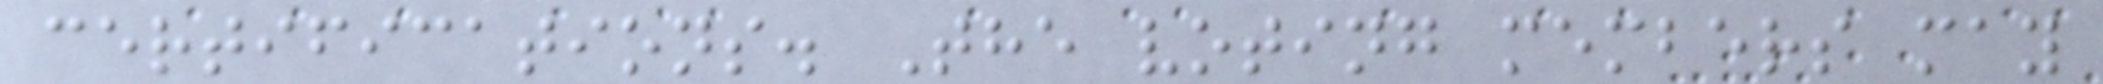certifications. The voting members may
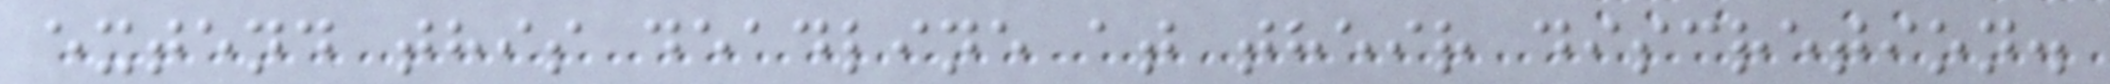extend this deadline at their discretion.
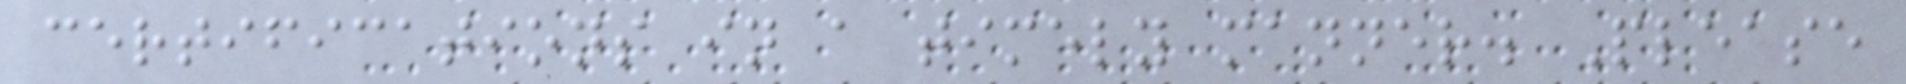certifications in a timely manner. Please
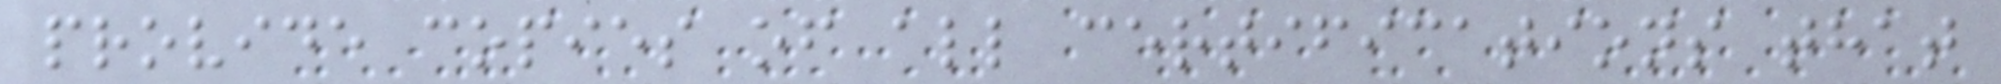provide copies of all certifications that
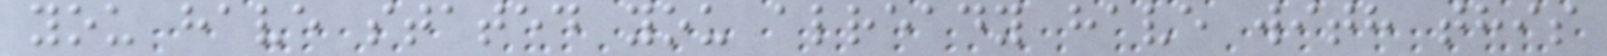you have stated you already have with this
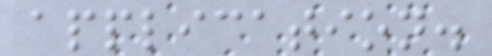application.
